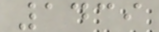1439
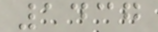1437
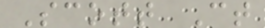Scott Ct
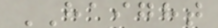HAIGHT
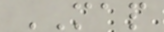MAP
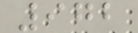972
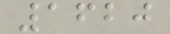1620
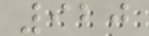920
